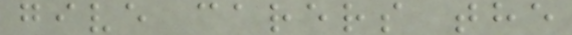give carers the
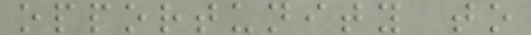opportunity to
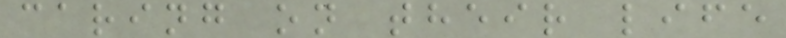caring on their life
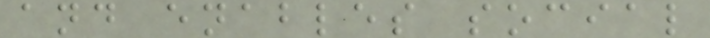and enables social
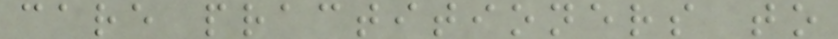care practitioners to
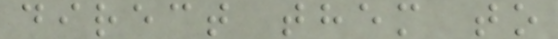direct them to
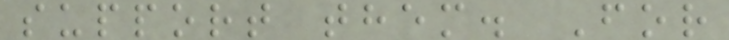support them. For
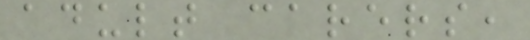adult carers,
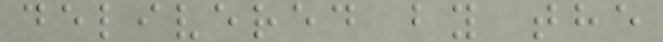delivered by the
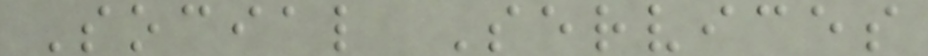Social Services
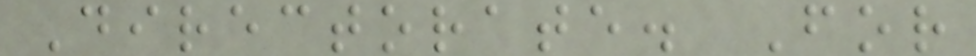Directorate. For
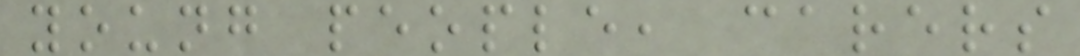young people, carers
